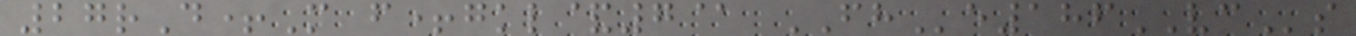27rD+M f+gkl&7@ FHe186VCs
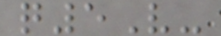q5V-
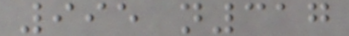995 n317
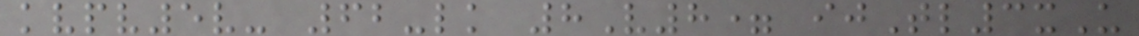kvpv5v- 62-lk 8V8= ijTl3xU
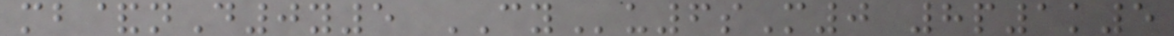mb&nD0y5 CYu6sM0 8p1k5
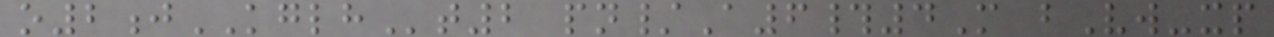o2jKGLHt2 pn/A6#4M bVw-xp
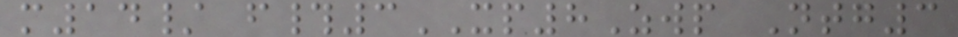m14/ f#3XP8Zwp Ntg3
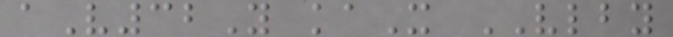aV32Y kaX VLBY
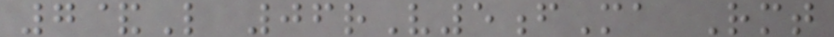7&L 06rV5fMa Rmt
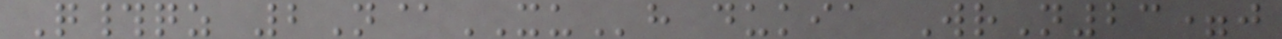Q#qz 2N@XUh dukia WrN23=j
